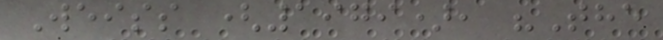Weiss (1979), "The
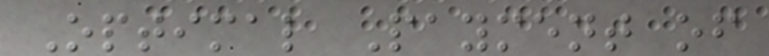Optimal Payment of
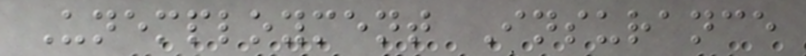Unemployment Insurance
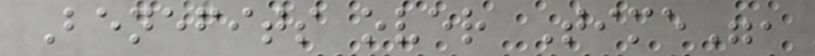Benefits over Time",
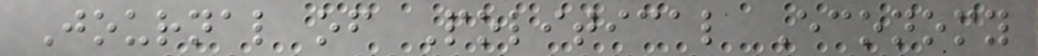Journal of Political Economy
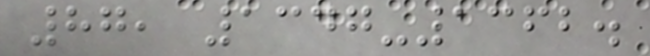87, 1347-1362.
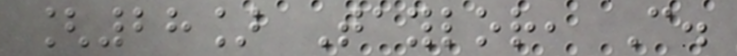[28] Taylor, C.
